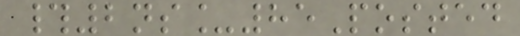#2ns_85Posted
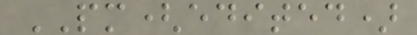PM(edited)
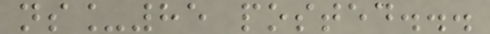ns_85 posted...
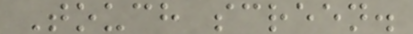Touch screen.
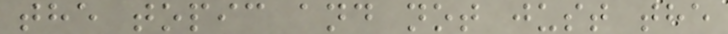the topic and not just the
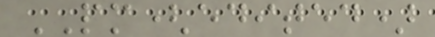PM(edited)
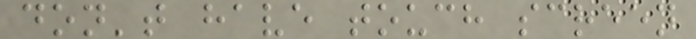don't have touch screen
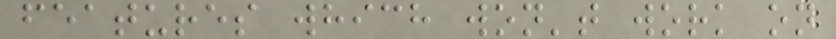features which won't work on
